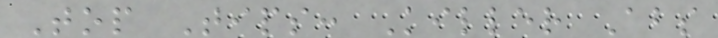Top Tips: Killer Abs
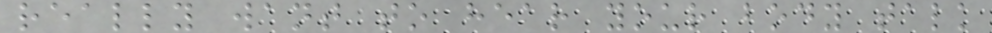really want to hear your body talk
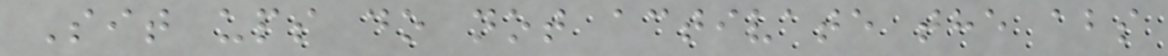Sit ups do not activate the abs
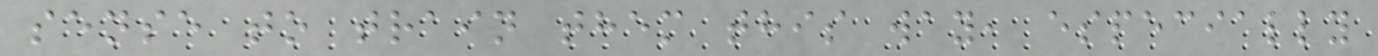sense to train them this way, especially
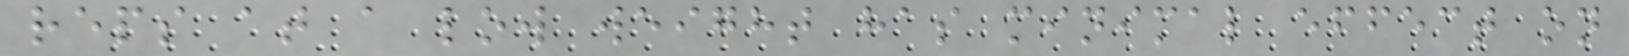reps at a low weight has minimal effect on
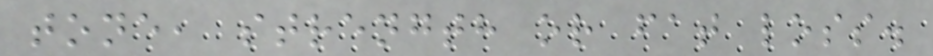tone, strength or fat loss.
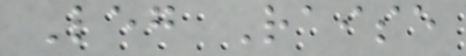Leg Raise
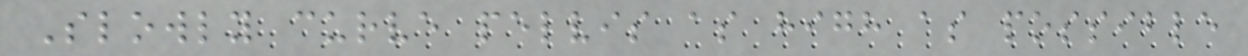Slowly curve pelvis as high as possible
